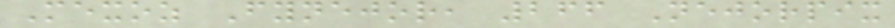Mexoz Fynejor, 266 Nejorpix
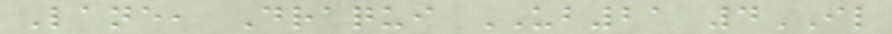Lane, Draqui UB21 4IL
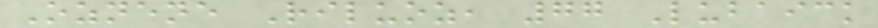Oznene Riluoz, 77 Lubaick
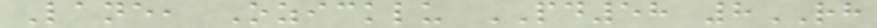Lane, Ozicklu PD58 8RH
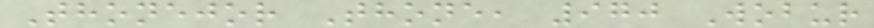Thonejor Thone, 970 Wobur
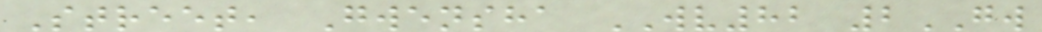Street, Gwensha WV82 2GW
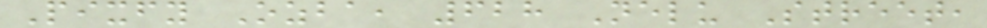Pixfy Ozba, 628 Nelu Street,
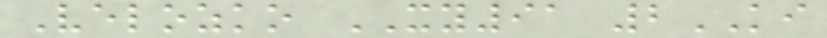Velozko XY91 2KI
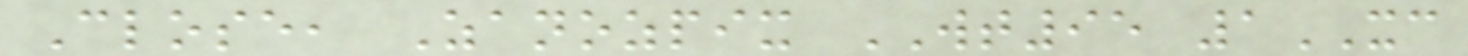Close, Zanozpix WT95 1XC
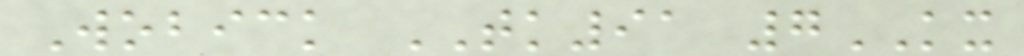Wobick TK91 7KX
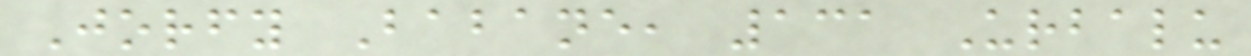Jorfy Babane, 131 Urbalu
